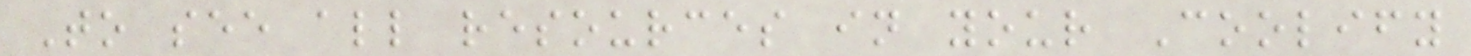To see all resources in your Coolify
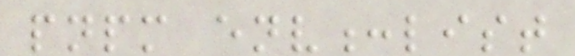pnpm env:list
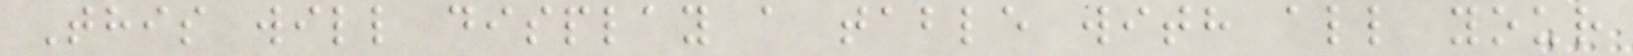This will display a table with all your
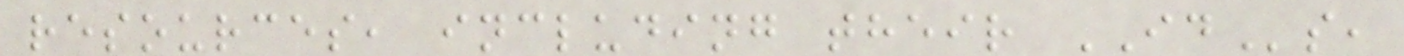resources, including their IDs,
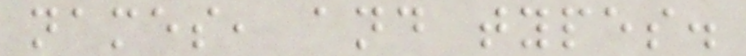names, and types.
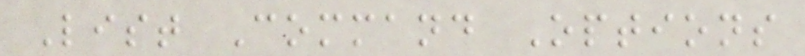List Command Options
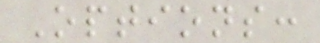Options:
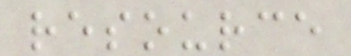resource
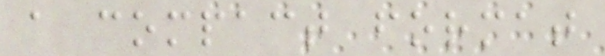a compact format
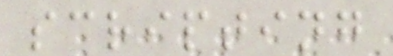scripting
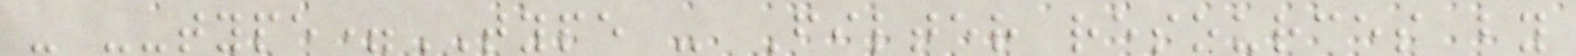- --type=TYPE - Filter resources by
